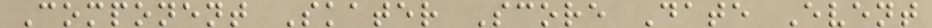Component Skater Score Date Event
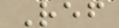Ref
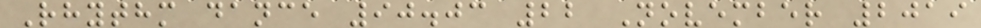Rhythm dance 90.03 22 November 2019
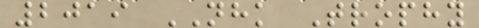2019 NHK Trophy
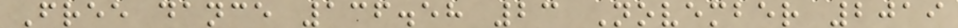Free dance 136.58 23 November 2019
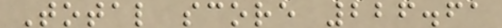Total score 226.61
